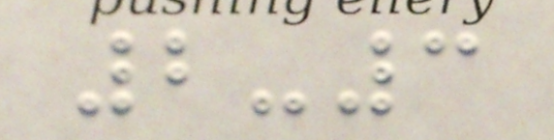2-3
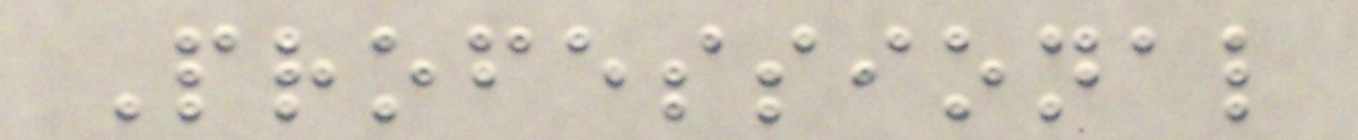Professional
